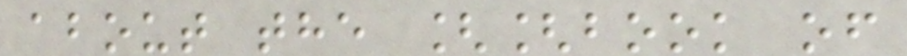about the [[book of
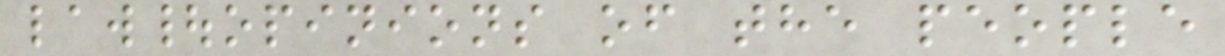law|opinions of the people
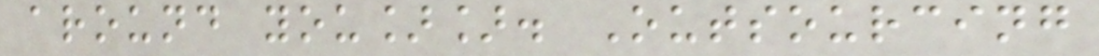around you]]. Outsourcing
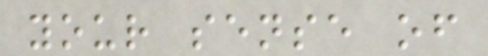your sense of
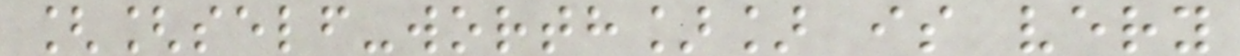[[self-worth]] is very
